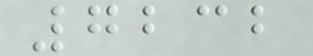7232
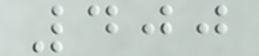400
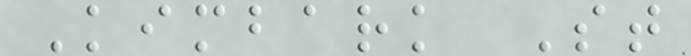Kimbark St
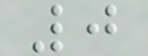0
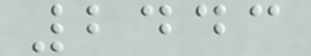2443
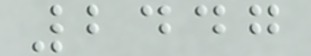2447
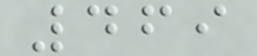469
